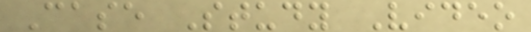Case Study Video
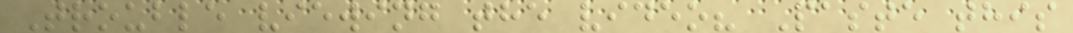Trouble viewing the video? Paste this
